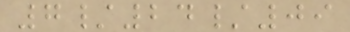7/24/09
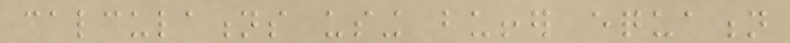calculations using buffer equation
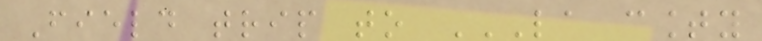Field trip to LA COUNTY
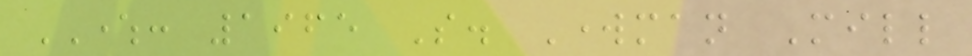WHERE: 1965 So. Workman Mill
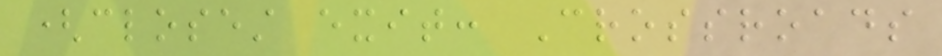(closest exit: Crossroads
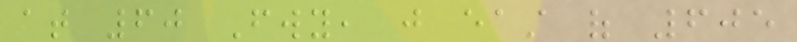at 60 Fwy, just east of 605
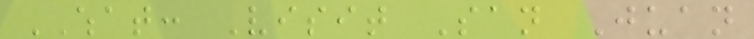WHAT: Visit San Juan
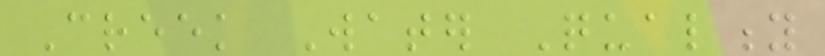Creek Water Quality
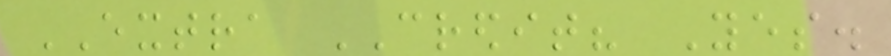EXTRA CREDIT? Yes.
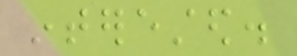interested.
